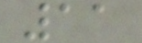11
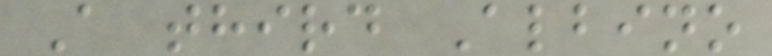A third Albino
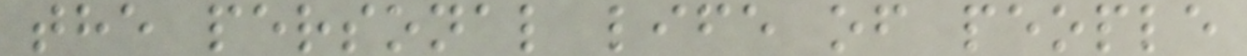the personal life of people
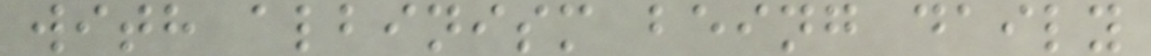with albinism being daily
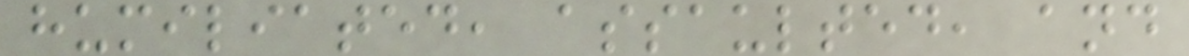humiliated, assaulted, and
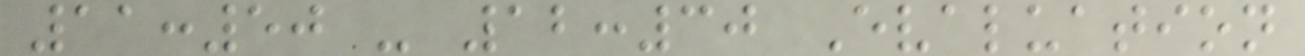11:50 - 12:30 Evaluation
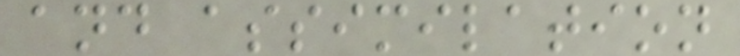and assimilation
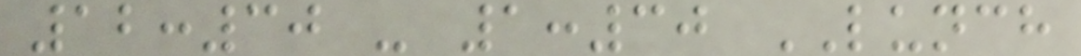12:30 - 1:30 LUNCH
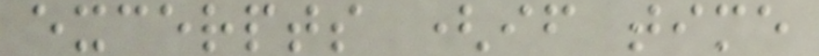excerpts (if time
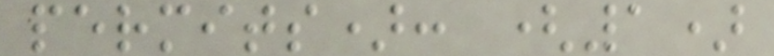permits): (1)
